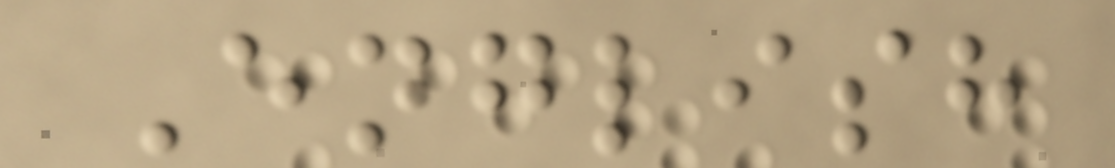English
